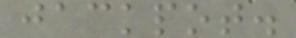jackpot.
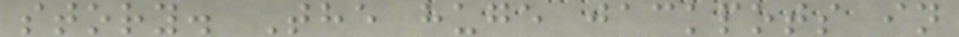story. The huge jackpots in
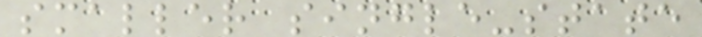smaller single-state
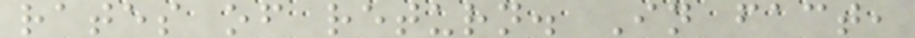rates of return. In fact,
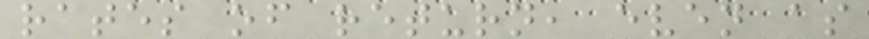rates of return, even as
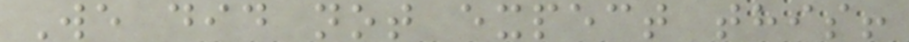We did not expect this!
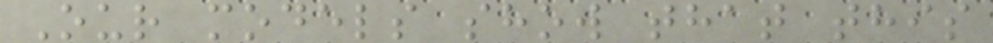Our models show that this
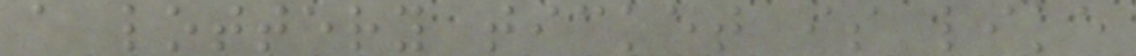a lottery ticket is like
